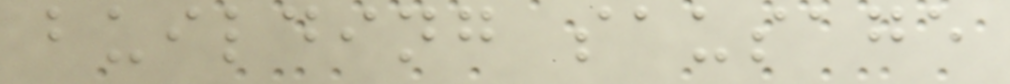building sausage
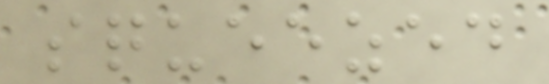squeezed
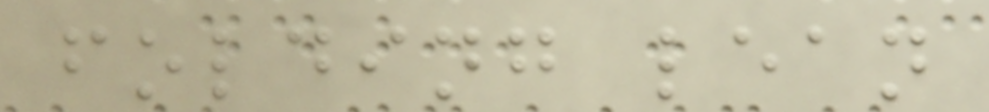folding lean
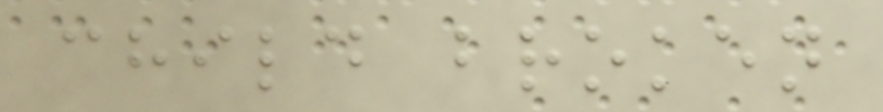child broken
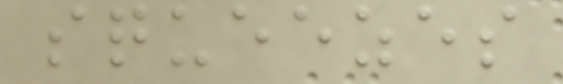squeezes
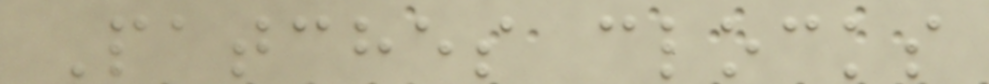Patches clocks
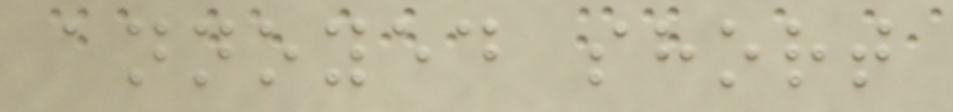annoyed short
